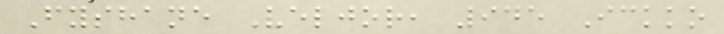Fyshane Veljor, 945 Ickko
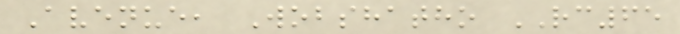Avenue, Wobshatho RC65
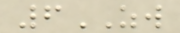6ZW
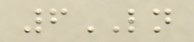6LN
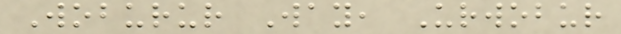Woburur Way, Urwobur
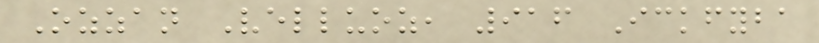Ozzan Velluoz, 916 Ickfyba
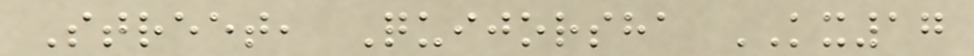Street, Quijorsha KX17
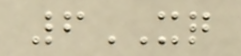6XQ
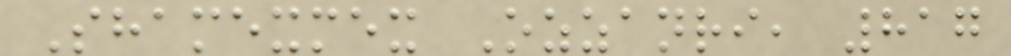Shamexmex Ozzanri, 817
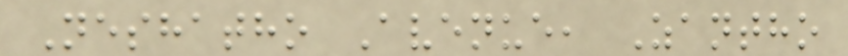Neshatho Avenue, Zantho
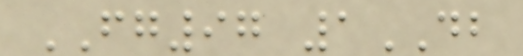FG97 1DB
